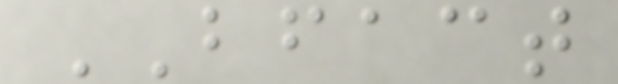BFACT
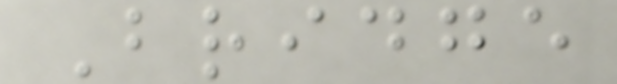Bridge
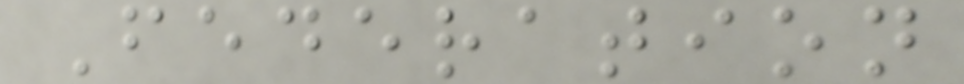Federation
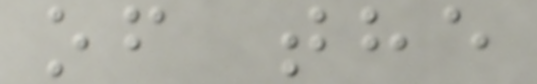of the
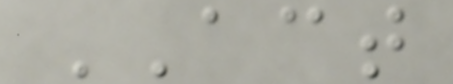ACT
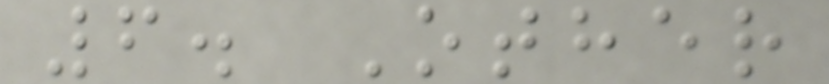6. Other
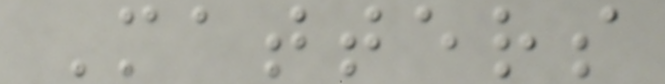Matters
